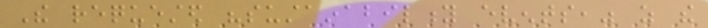The requested "sustainability events," as the
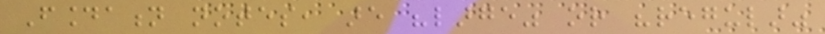Foundation notes, are "large" or "regular"
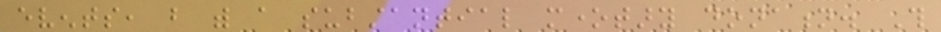events, but with a substantial monetary donation. This
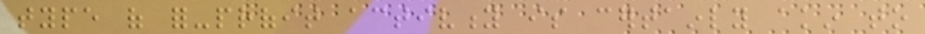type of for-profit activity is certainly akin to
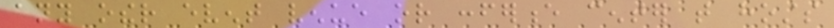any other event venue or conference center that hosts
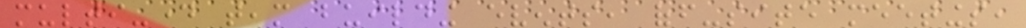multi-day team building events, off-site meetings,
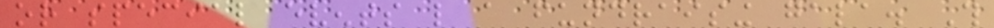or special events like a fundraising gala. This
